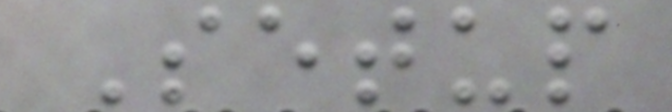Setup
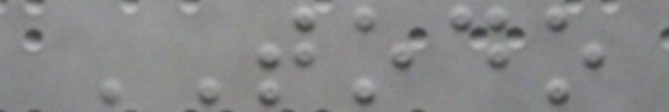TODO
